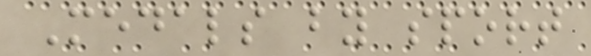Medals by sport
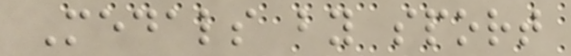Medals by sport
